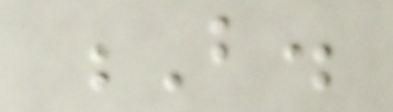B.
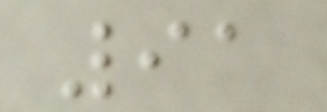91
